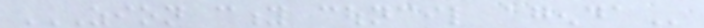ZION CITY COUNCIL AGENDA
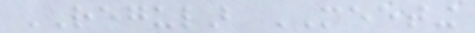REGULAR MEETING
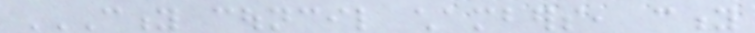CITY COUNCIL CHAMBERS, CITY
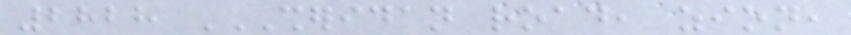2828 SHERIDAN ROAD, ZION,
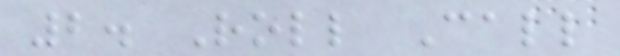2. Roll Call
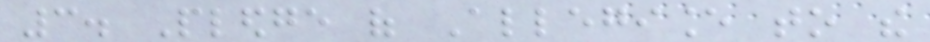3. Pledge of Allegiance to the
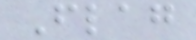Flag
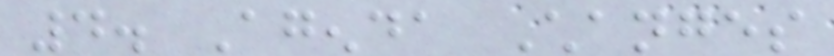4. Agenda Changes
